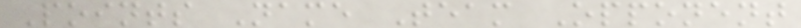Points Name Team Opponent
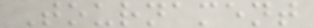Tournament
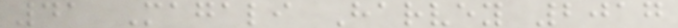41 Magali Harvey 2017
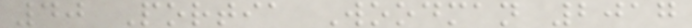40 Portia Woodman 2017
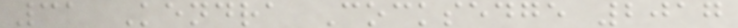31 Kendra Cocksedge 2017
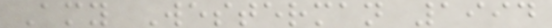Amy Westerman 1994
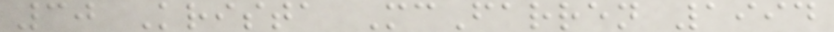30 Krista McFarren 1994
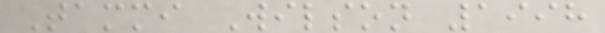Tammi Wilson 1998
